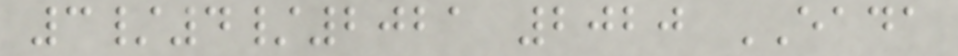3/4/2021 2020 EADA
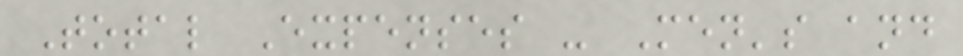Total Expenses - Men's and
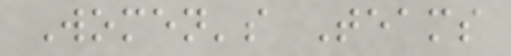Women's Teams
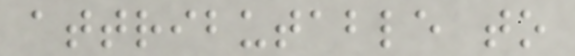attributable to
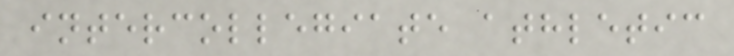intercollegiate athletic
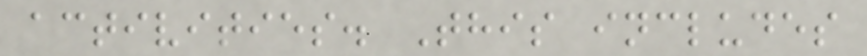activities. This includes
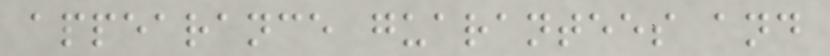appearance guarantees and
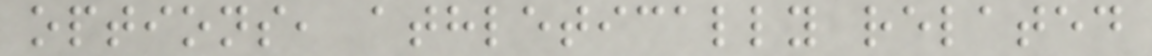options, athletically related
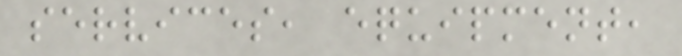services, equipment,
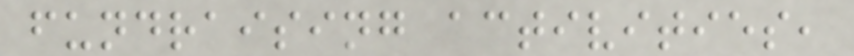fundraising activities,
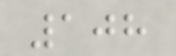108
